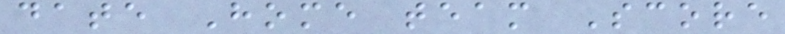date Home team Score
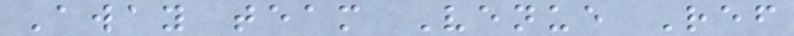Away team Venue Ref
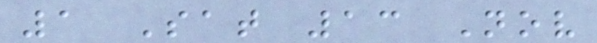1 Sat 13 Nov
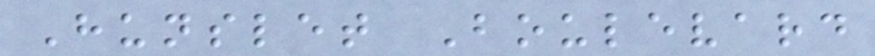Hunslet Boulevard
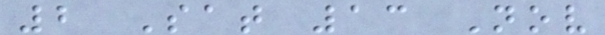2 Sat 13 Nov
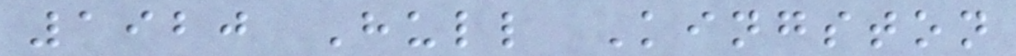1920 Hull Kingston
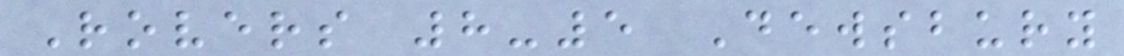Rovers 8-5 Dewsbury
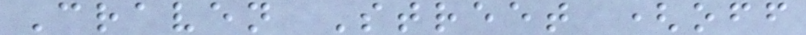Craven Street (off
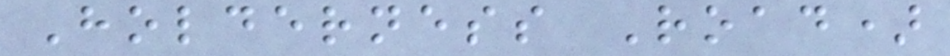Holderness Road)
